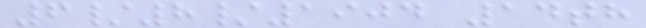6/8/1904 14th
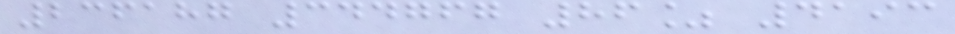236187 344767 86% 4193
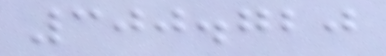300.720
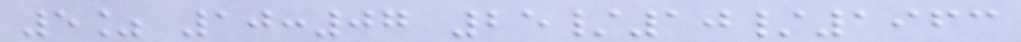5% 10:07 25/10/1963
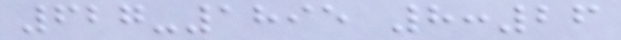627-1895 8:26
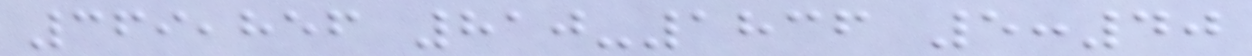369,856 810-1836 5:40
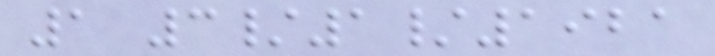1 3/1/1921
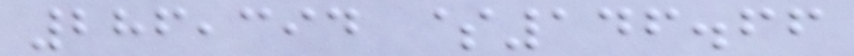286,394 $146.66
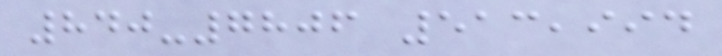840-7806 513,994
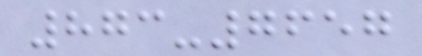873-7657
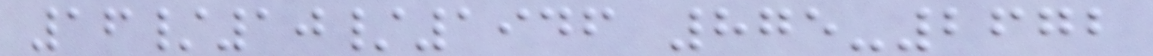16/10/1946 875-2672
